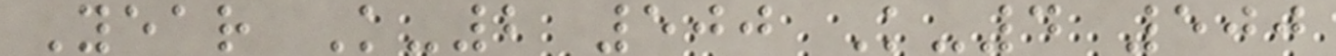Year K-2 500 K-4 500
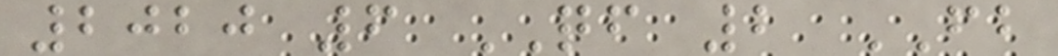2020 6 QF 2 FB
